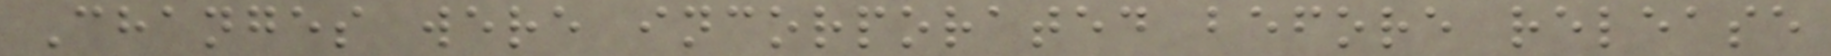Changes were incorporated before release
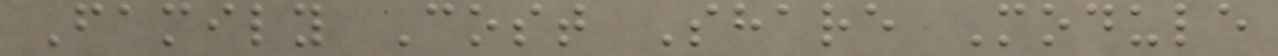Family Cost Share Module
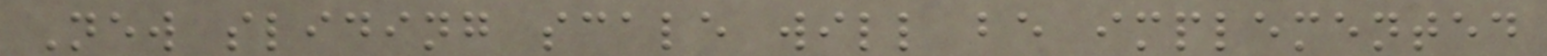New sliding scale will be implemented
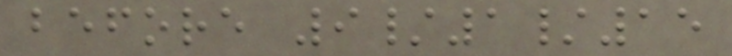before 9/1/15
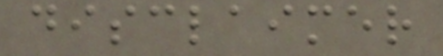disclaimer
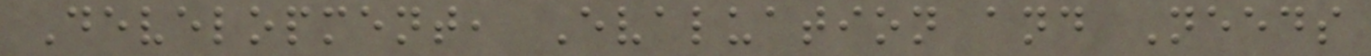Development, Evaluation and Needs
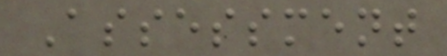Assessment
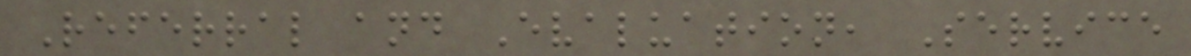Referral and Evaluation, Service
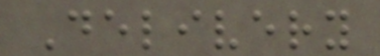Delivery
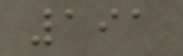191
